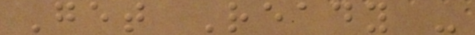Get Ready -
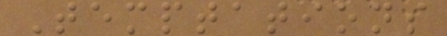Temptations
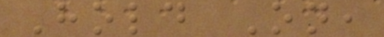Hold On,
